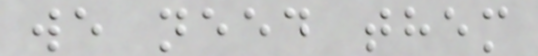we need them
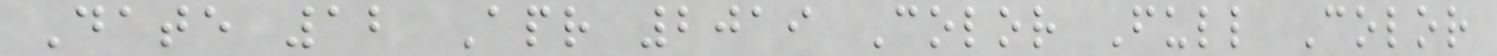Date 12 Apr 2019 Color Full Color
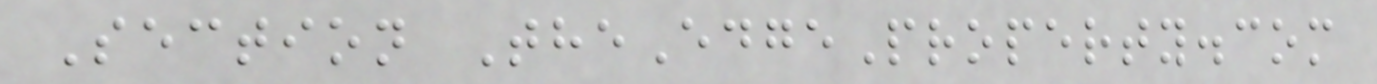Section TheEdgeProperty.com
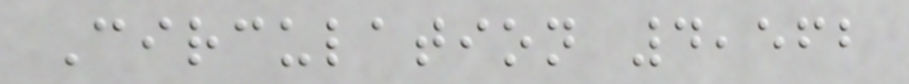Circulation 4,562
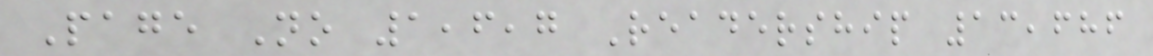Page No 1,6,7 Readership 13,686
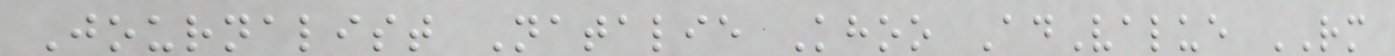Journalist Natalie Khoo AdValue RM
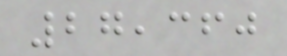27,360
